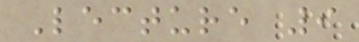Lecture 9
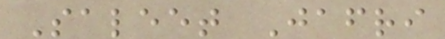Saleet Jafri
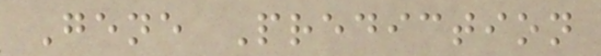Gene Prediction
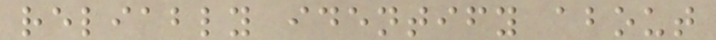reliably identify about
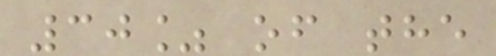30% of the
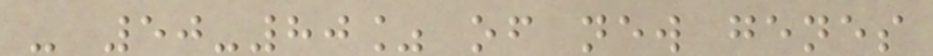- 50-80% of new genes
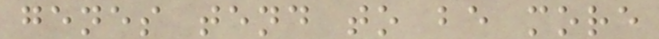genes tend to be more
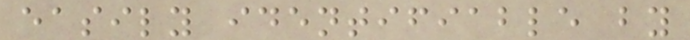easily identifiable by
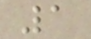1
